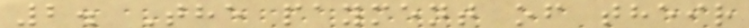2. The payment of their
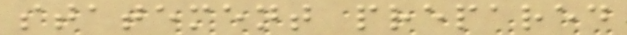statement prepared
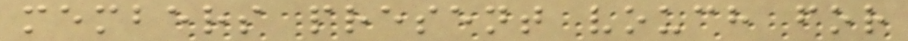members present vouch for
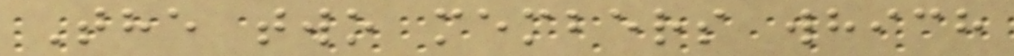The two members which
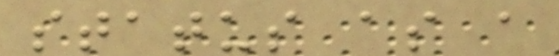status as a
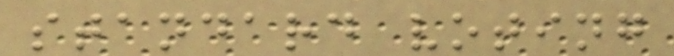standard voting
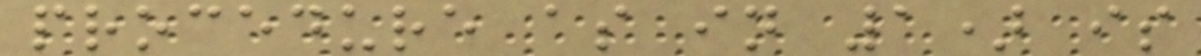procedure as in 1) is
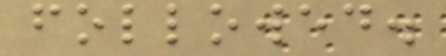followed.
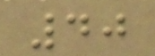40
